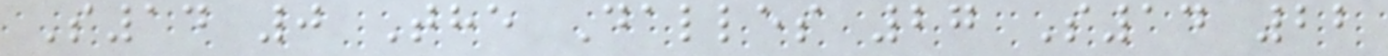S14 0 The Dalles 27 S14 22
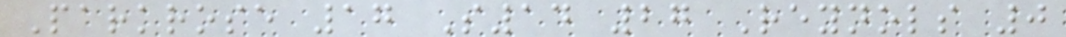Parkrose 17 S14 27 Reynols 0
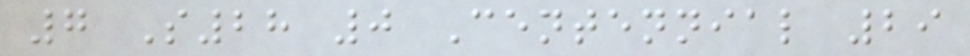7 S28 0 Centennial 29
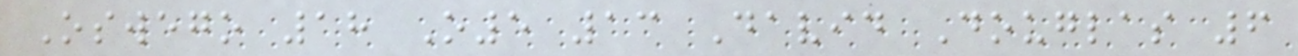Oswego 18 O5 13 David Douglas 6
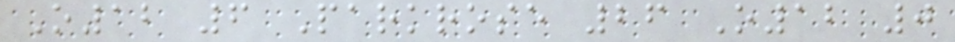O12 6 Parkrose 26 O12 0
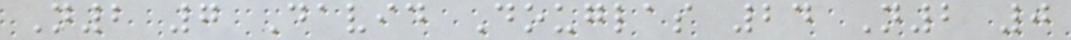N2 7 David Douglas 24 N2 0
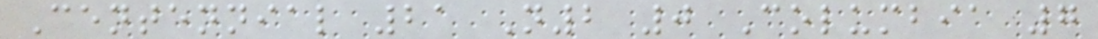Centennial 21 N2 0 Columbia 7
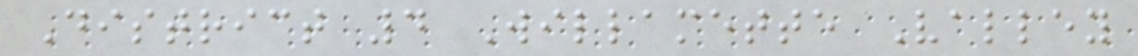District 4 Willamette Valley
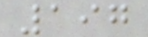197
